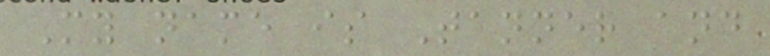My name is Tanner and
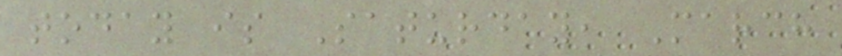today is Saturday, March
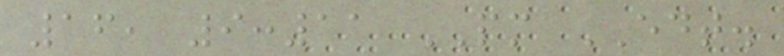16, 9:11 PM EDT.
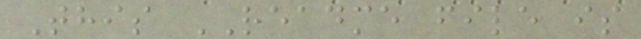This README file is
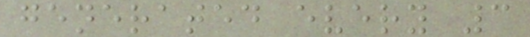generated every 3
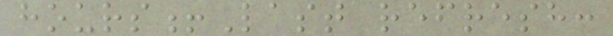hours!Last refresh:
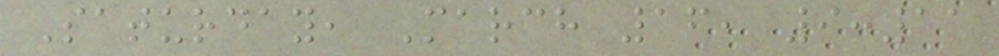Saturday, March 16, 9:11
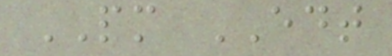PM EDT
